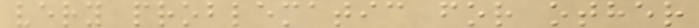very problematic for other
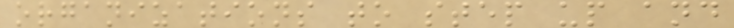organizations to step up and
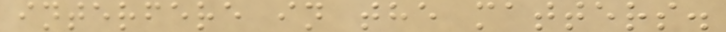interfere in the matters.
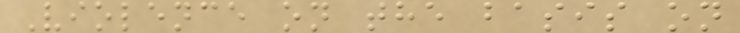Violence on the basis on
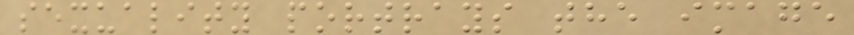sexuality portrays the image
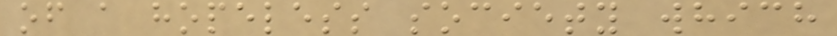of a hopeless society which
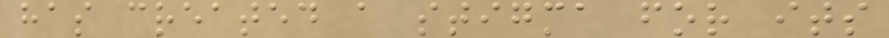has created a stigma for its
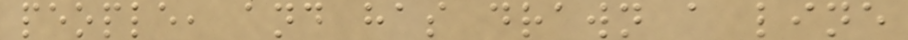people, and has drawn a line
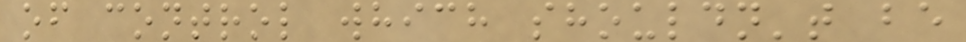of control which shouldn't be
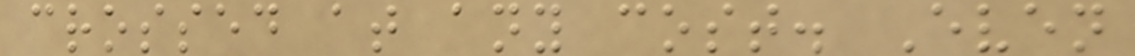crossed at any cost. Even
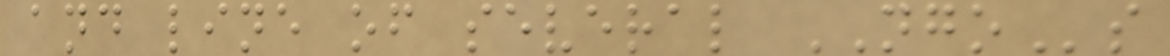and line of several NGOs
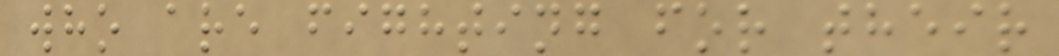who are fighting for their
